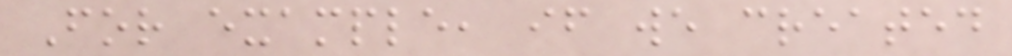For example, if we created
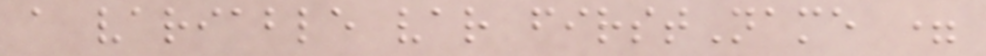a variable var firstName =
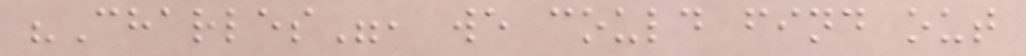"Charles", we could find out
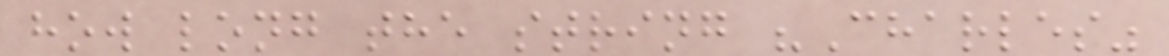how long the string "Charles"
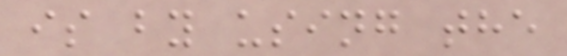is by using the
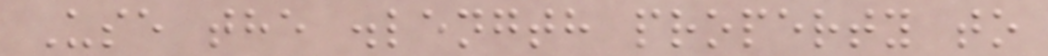Use the .length property to
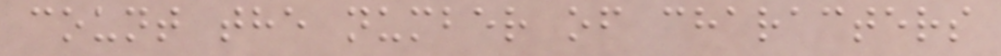count the number of characters
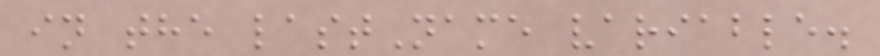in the lastName variable.
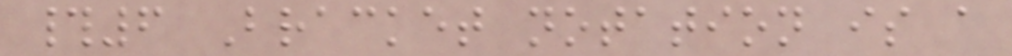#6 Bracket notation is a
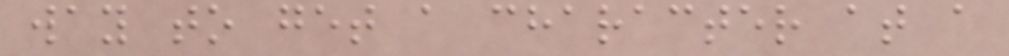way to get a character at a
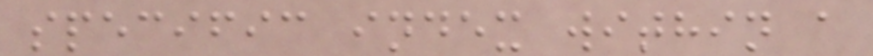specific index within a
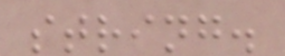string.
